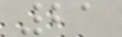21
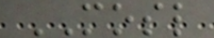MOSL
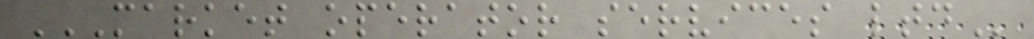MARKET OPERATOR SERVICES LTD
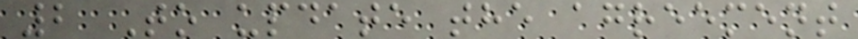2 To update the agreement
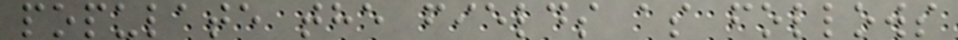populate the fields as follows
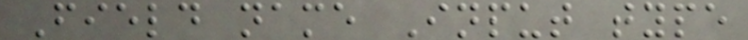Field name Input type
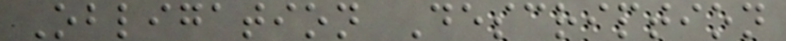Obligation Description
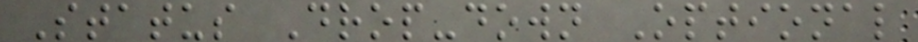Status Drop-down Optional
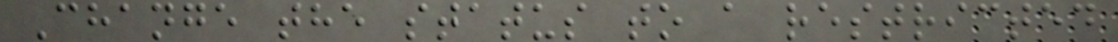Change the status to a restricted
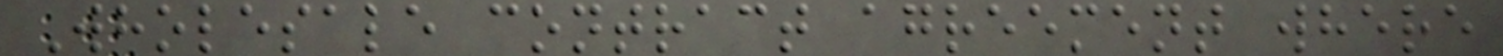Wholesale contract agreement where
